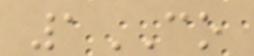1CO
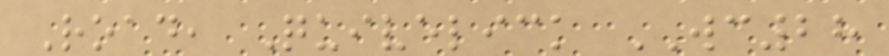Road, Quivelick WC28
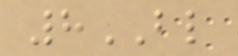8BL
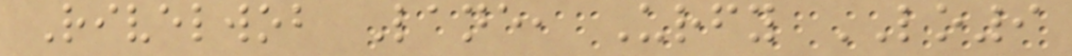Rivelwob Lane, Urfy LO9
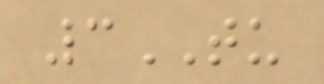3TU
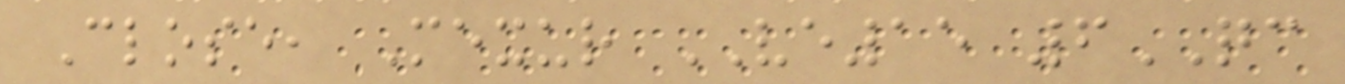Close, Mexur VE15 6QC
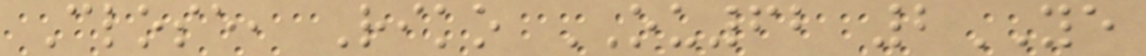Close, Riko OU62 2YE
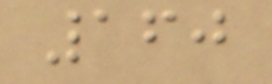160
